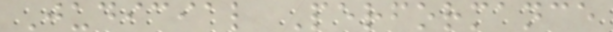Judicial Performance
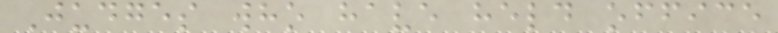Judges who have held office
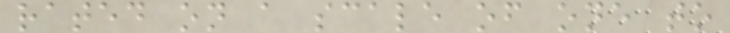rated on a scale of one to
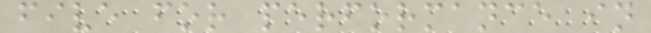five for performance in
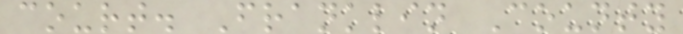court. Franklin County
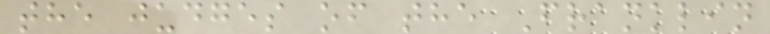the judges of the Franklin
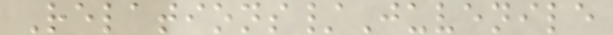Relations/Juvenile
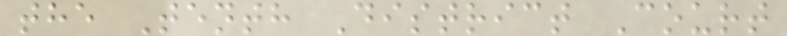the Tenth District Court
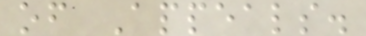of Appeals.
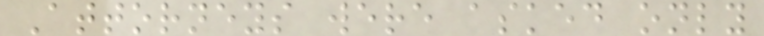Attorneys were asked only
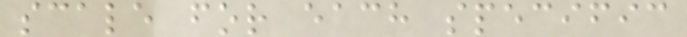scale for each specific
